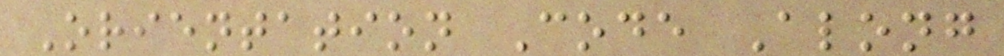Orientation Code Along
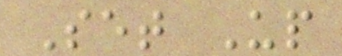Set Up
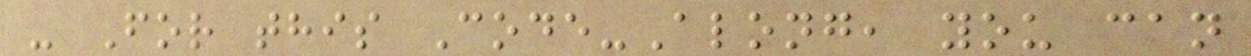- For this Code-Along, you can
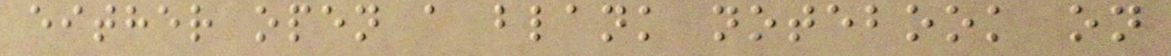either open a blank notebook on
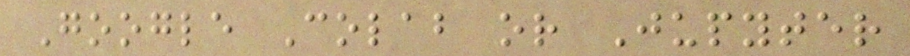Google Colab or Jupyter
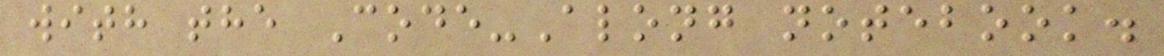with the Code-Along notebook.
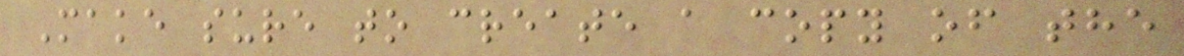Make sure to create a copy of the
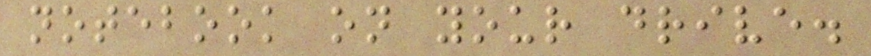notebook on your drive.
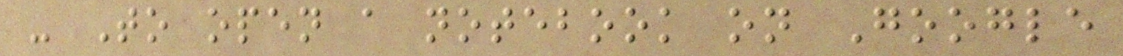- To open a notebook on Google
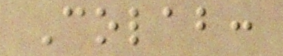Colab:
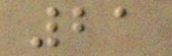21
